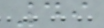49
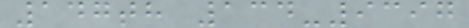147th 134-9397
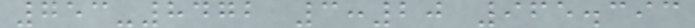753-8472 3:20 965.393
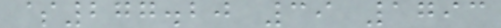$277.20 39 1793
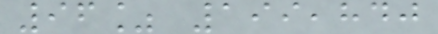96% 199,840
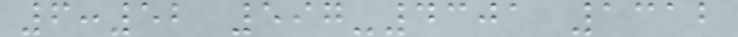6:52 597-4301 1312
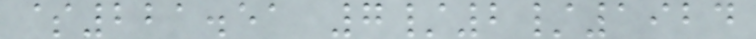$221.51 7/2/1924
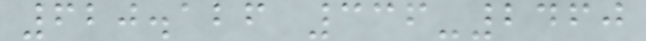620.126 336-2460
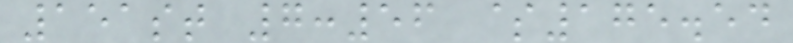151st 7:56 $175.54
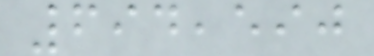694,590
